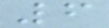6
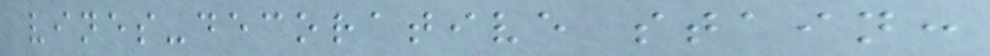vines-decorative stain:
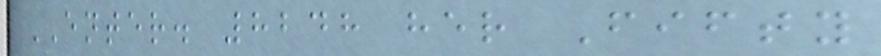ENTER. 8248 her Fifty
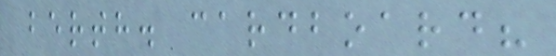berth. cardboard?
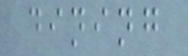dining
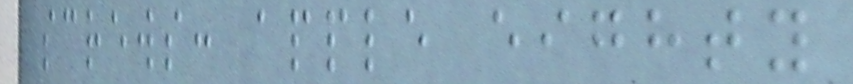screws: apple eighty
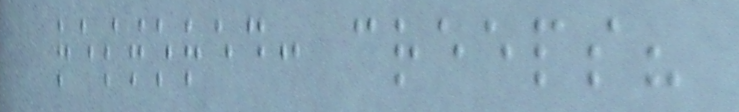restored: creeps?
